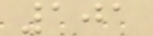101
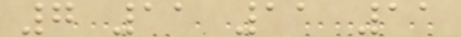7 11 11 11
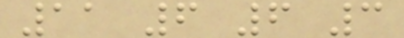11 6 6 3
